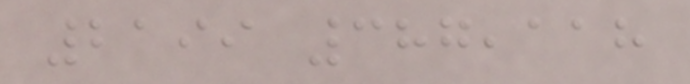2199 387,118
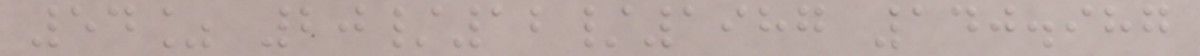54% 20/12/1987 140.987
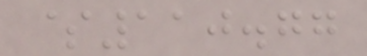$110.77
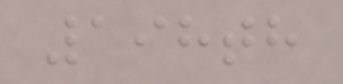198th
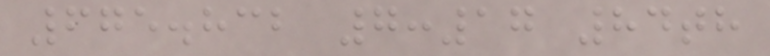675.832 7:17 84th
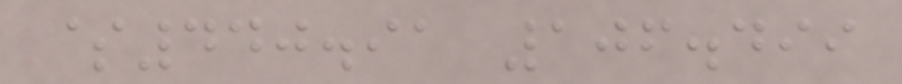$440.91 106.499
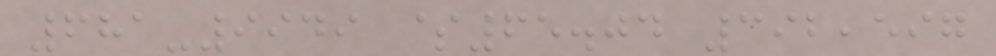681-9949 $65.04 392,597
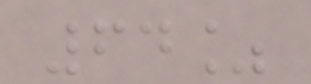64%
